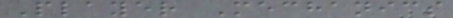Player Mechanics
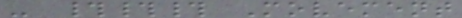- ### Movement
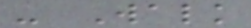- Walk
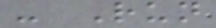- Run
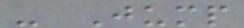- Jump
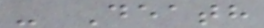- Death
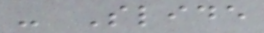- Slide
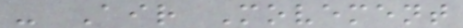- Air Movement
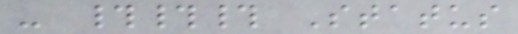- ### Status
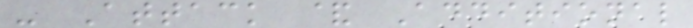- Attack & Additional
